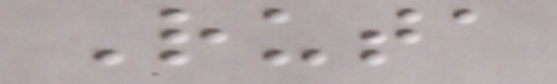Ruta
